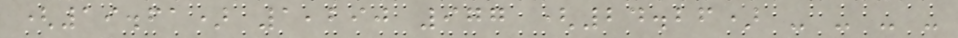(19.61) 1,290 977 (24.26) - - - -
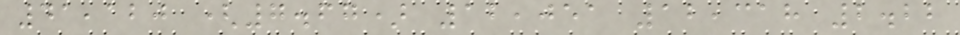41,120 (7.67) 12,051 12,318 2.22
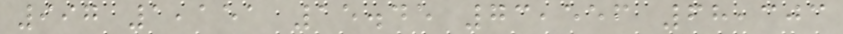997 1,151 15.45 73,556 68,303
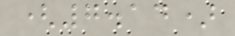(7.14)
